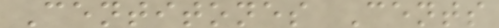Centitones Cents
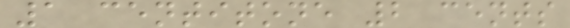1 centitone 2 cents
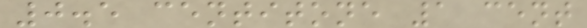0.5 centitone 1 cent
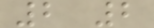2 2
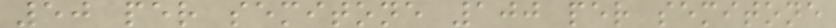50 per semitone 100 per semitone
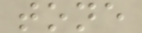tone
